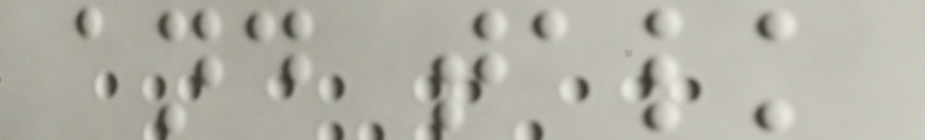and talk
